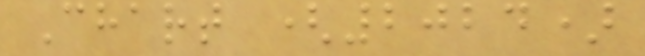Chart (2024)
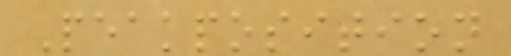Peakposition
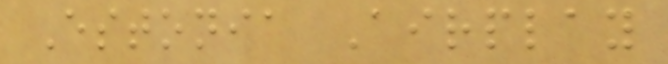Estonia Airplay
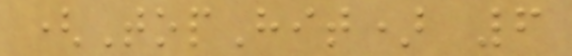(TopHit) 6
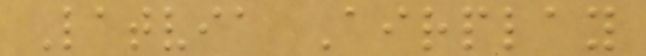Latvia Airplay
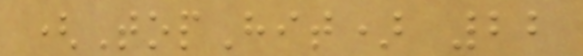(TopHit) 22
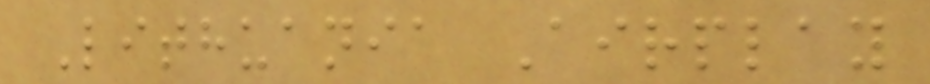Lithuania Airplay
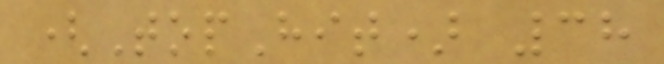(TopHit) 38
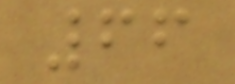66
